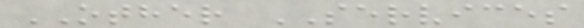OTHER SERVICES
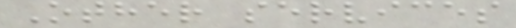Other services
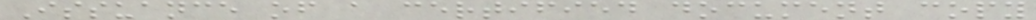Issuance of a certified document copy
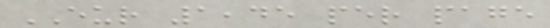EUR 1,45 per page
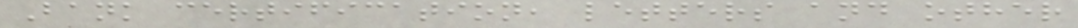Bank certification, letters and other
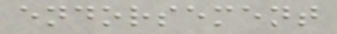endorsement
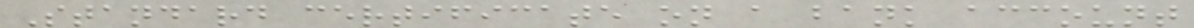Standard certificate on a bank account
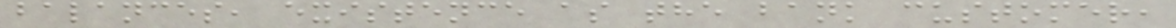balances, existence as the bank customer,
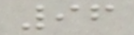96
